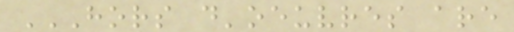HORS D'OEUVRES ARE
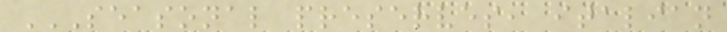SEASONAL PRESERVES, ITALIAN
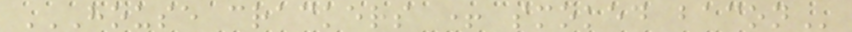HOUSE CRACKERS + SMOKED BACON
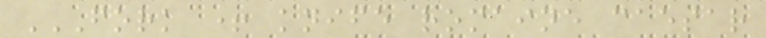FORK + KNIFE ROMAINE CAESAR
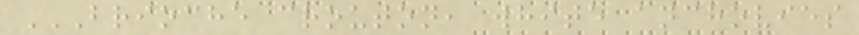BRIOCHE CROUTON, WHITE ANCHOVIES
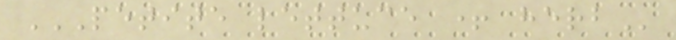PETITE LETTUCE + HERB
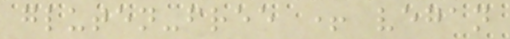gluten-free + vegan
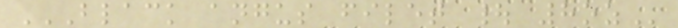BLACK ANGUS FILET | 8OZ
